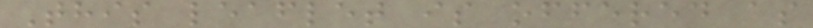This leaflet is offered as
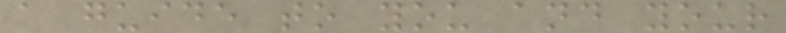a guide to you and your
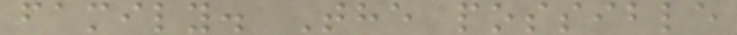family. The possible
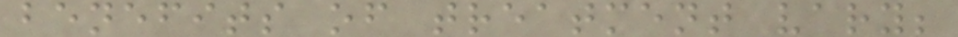benefits of treatment vary;
